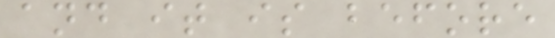and it is before
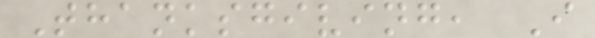Thanksgiving, I
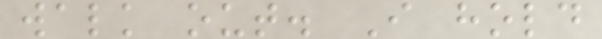walk out. I hold
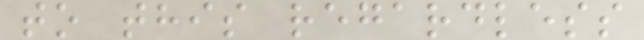to this regardless
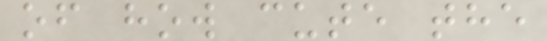of how cute the
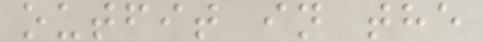outfit in the
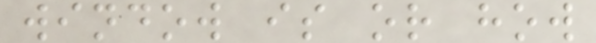window is or how
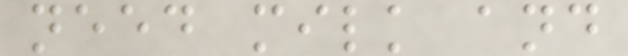need milk and
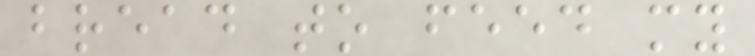bread to feed my
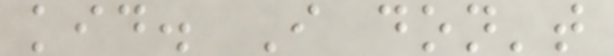kid. I don't
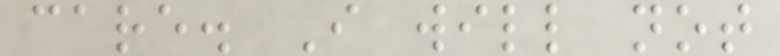care. I will not
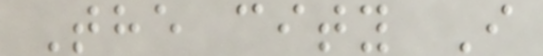The city I
